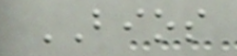BIOS
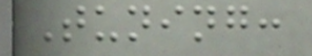Tuning:
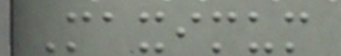Maximum
